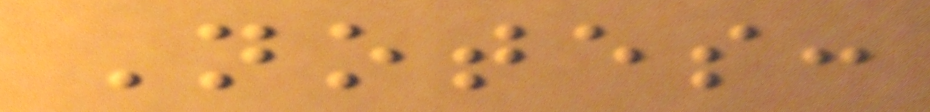Notes:
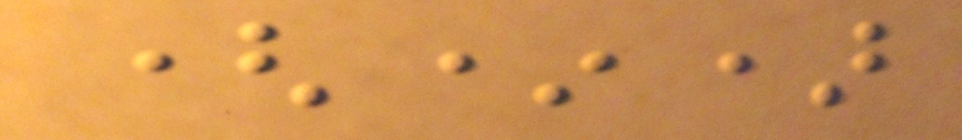(*)
